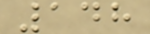148
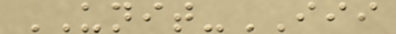UNIT-III
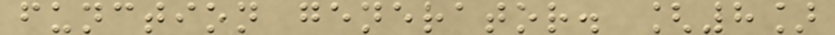function generator. [8]
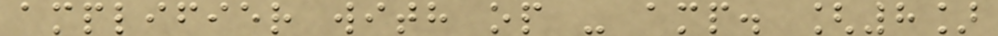amplifier with op - amp. [8]
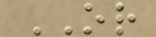OR
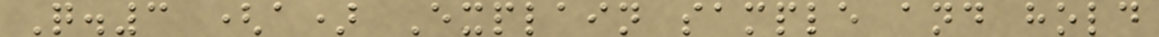Q.3 (a) Explain sample and hold
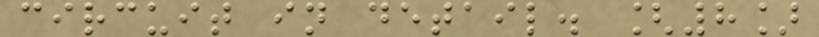circuit in detail. [8]
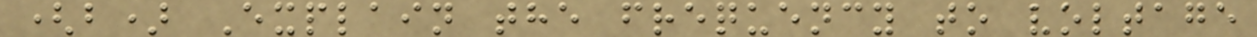(b) Explain the frequency to voltage
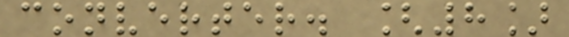converter. [8]
